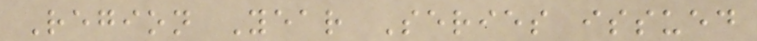Region Year Series issued
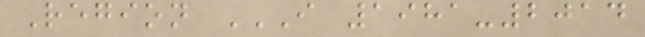Region I 1981-2014
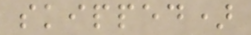skipped)
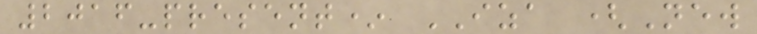2016-present* IZA (New
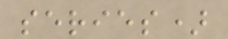series)
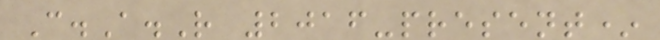C.A.R 2016-present*
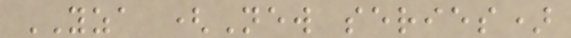YZA (New series)
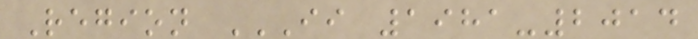Region II 1981-2014
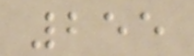255
